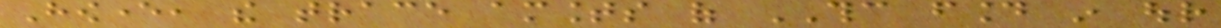However, the trace amounts of THC found in our
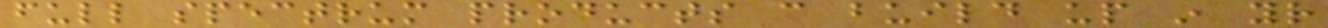full spectrum products can build up in your
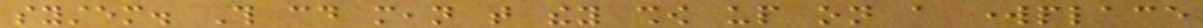system. This could mean that they show up on a workplace
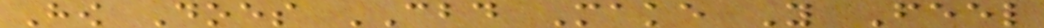How Does CBD Make You Feel
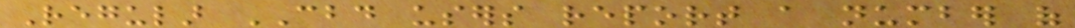Regular CBD users report a number of
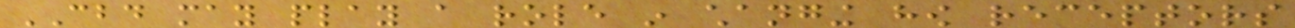CBD may play a role in changing how receptors
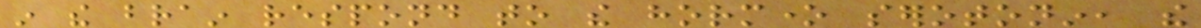in the brain respond to the hormone serotonin, the
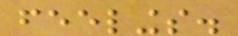feelings.
